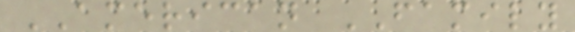AMERICAN FAMILY
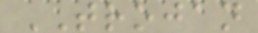TROJAN
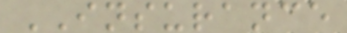INSURANCE
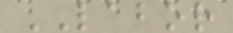LABOR
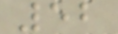52
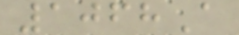1068A
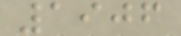1906
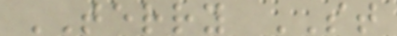TERRY ST
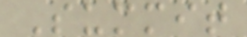Summit
